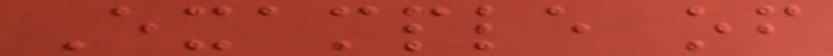Example of
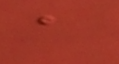a
